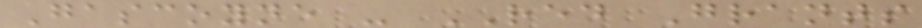Gascoyne - RED Grants
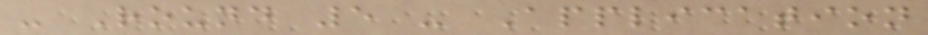- Round 5 - Application
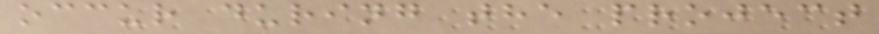occur during the project
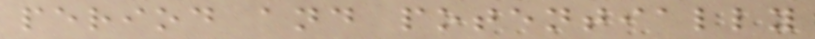period and potentially
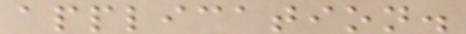application.
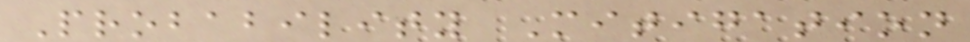Probability Mitigation
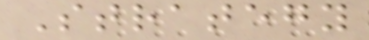Strategy
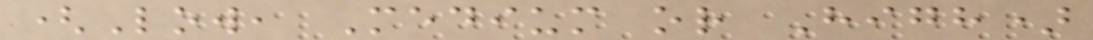(Low, Medium or High)
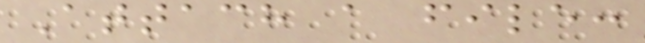Attach a file:
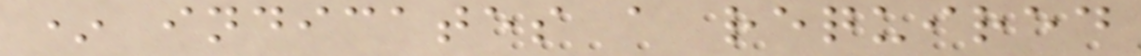* indicates a required
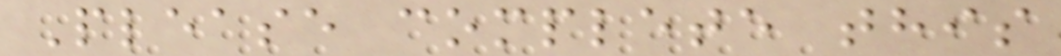Please complete this
